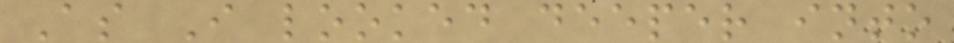As I looked deeper into
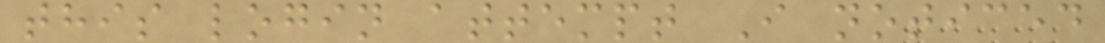this login attempt I noticed
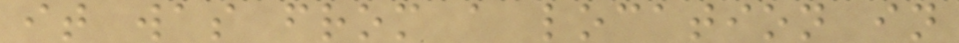it was from a location in
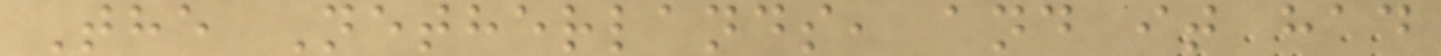The Netherlands, and it had
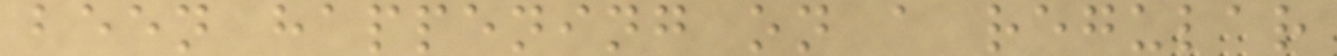been happening on a regular
